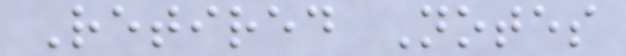Retired Notes
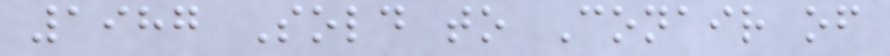1987 Sold to Conair of
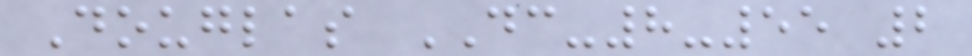Douglas DC-8-55 2
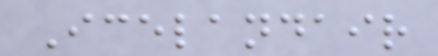Icelandair
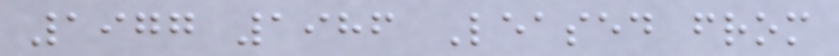1977 1986 Leased from
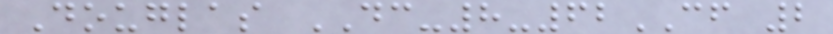Douglas DC-8-62CF 2
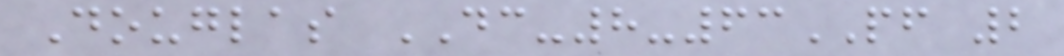Douglas DC-8-63PF 2
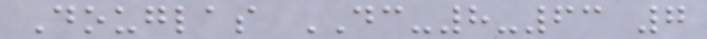Douglas DC-8-63 7
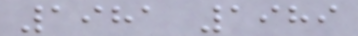1981 1989
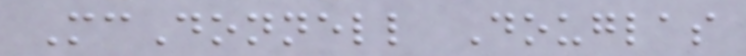McDonnell Douglas
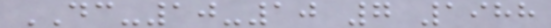DC-10-10 7 1988
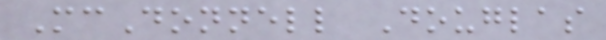McDonnell Douglas
